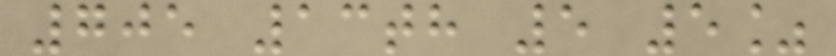705 13th 5 5%
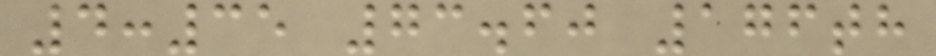4:35 73.60 176th
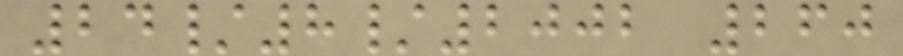24/8/2002 260
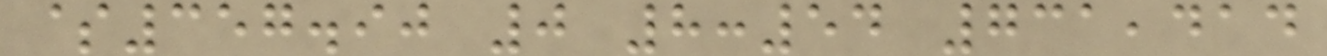$357.90 0 8:54 731,414
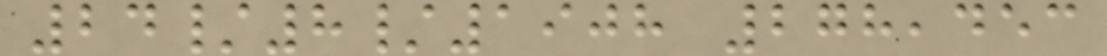24/8/1908 278,453
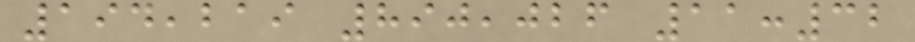194,219 890,026 11:32
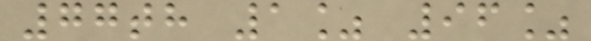77th 1% 96%
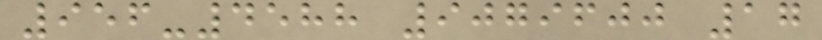956-4588 9079600 17
